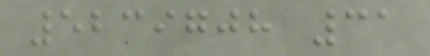5239708 31
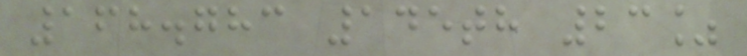168.783 145th 23%
